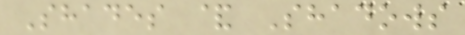Shades & Shadows
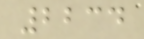2234
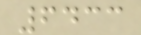6433
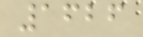1626
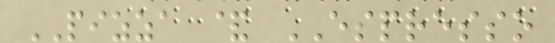PIZZA & ESPRESSO
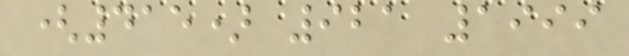(415) 921 1999
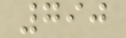790
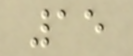15
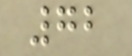72
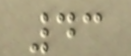43
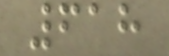618
